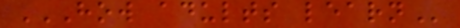HOW ADULTS LEARN
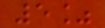5%
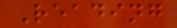Reading
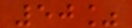50%
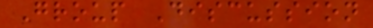Group Discussion
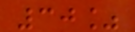30%
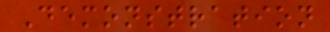Demonstration
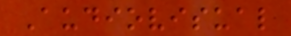Audiovisual
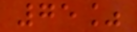75%
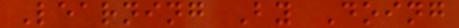Learning By Doing
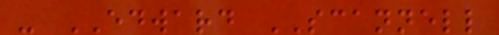- EDWARD SCANNELL
